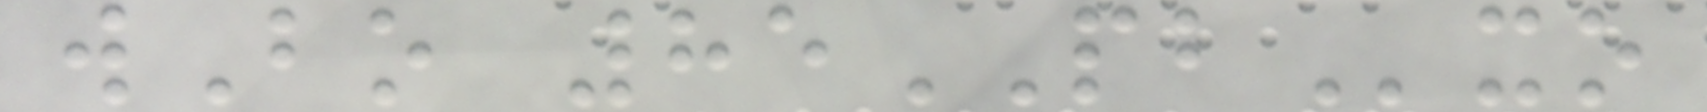wBo 85PBxo
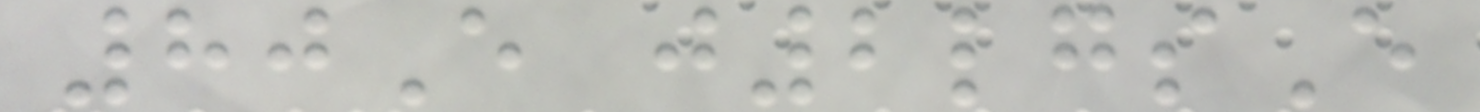80E j2lgsE
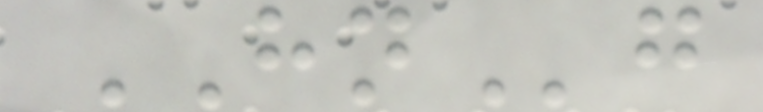HNg
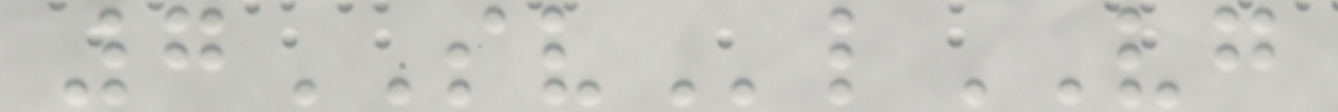7SVlVG
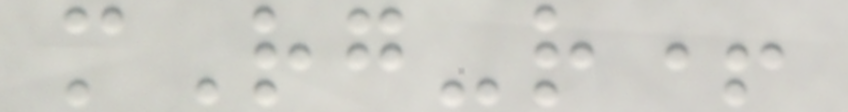mRg-r+
